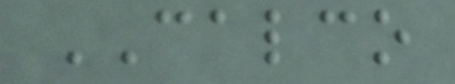CALCO
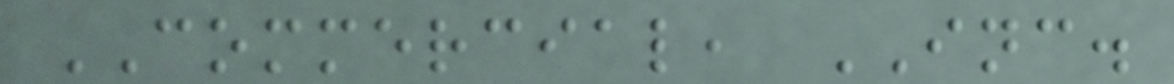COMMERCIAL, INC.
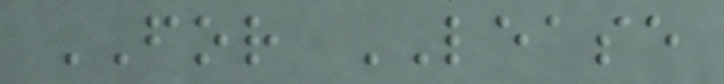FOR LEASE
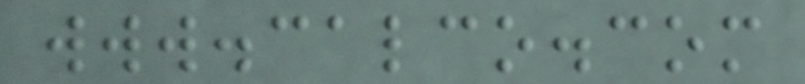www.calco.com
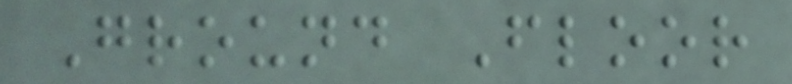Ground Floor
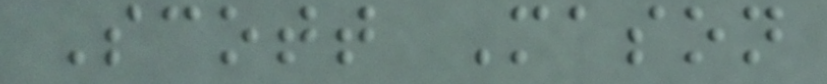Scott Mason
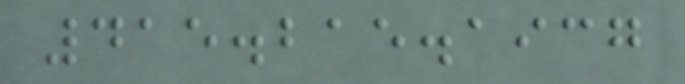415.215.1937
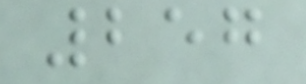257
